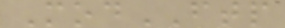ModFTP
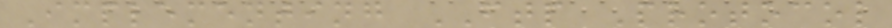Implementing FTP Protocol
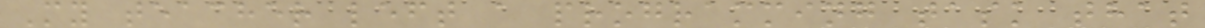My teacher left a programming task that
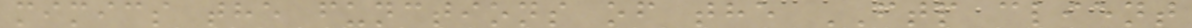mimics the functions of the FTP client
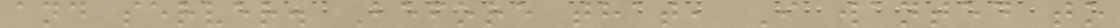and server. Before that, I wanted to
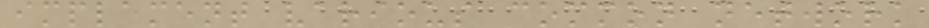implement various common network
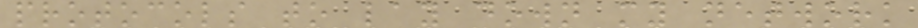protocols to lay down my network
